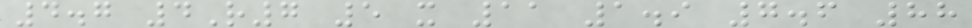4.7 4R7 5 x 11 1.9 7.6 88
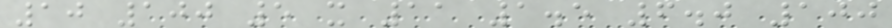10 100 5 x 11 1.5 6.0 100
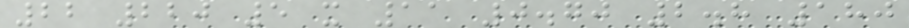22 220 5 x 11 0.70 2.8 180
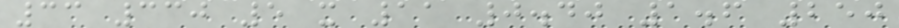33 330 5 x 11 0.40 1.6 250
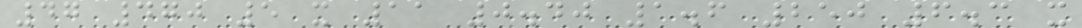47 470 5 x 11 0.40 1.6 250 6.3 x
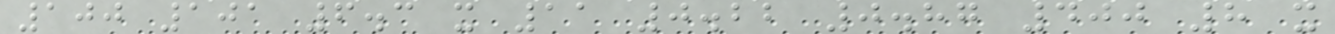100 101 6.3 x 11 0.22 0.87 400 8 x
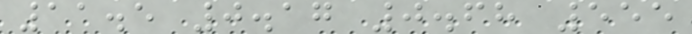11.5 0.17 0.68 555
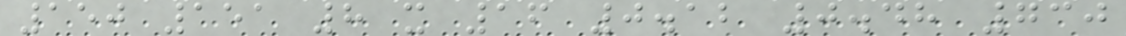150 151 8 x 16 0.12 0.48 730
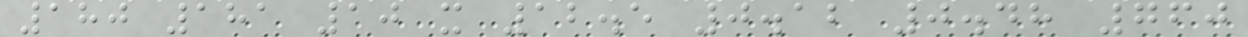180 181 10 x 12.5 0.12 0.48 760
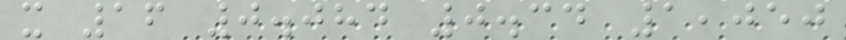x 16 0.084 0.34 1,050
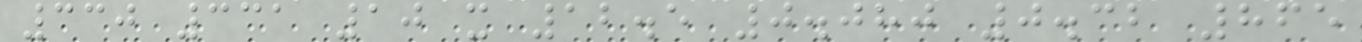330 331 10 x 12.5 0.080 0.32 865
